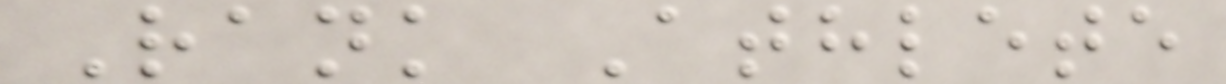Rank Athlete
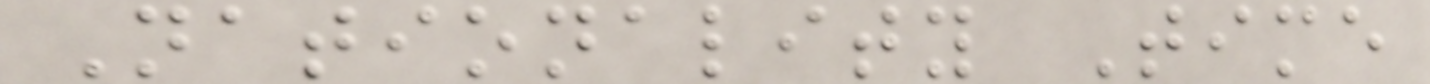Nationality Time
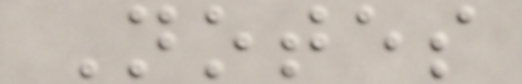Notes
